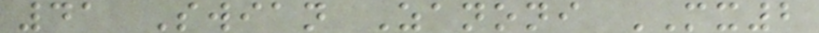41 Swian Zanoni MX2
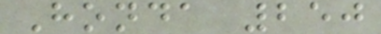Honda 250
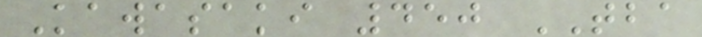Kawasaki 450 TBA
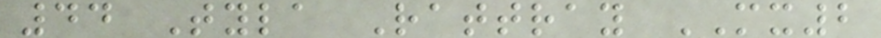44 Tyla Rattray MX2
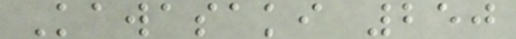Kawasaki 250
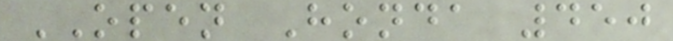OPEN Honda 450
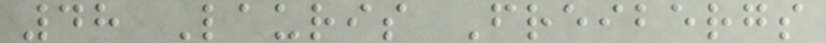48 Lauris Freibergs
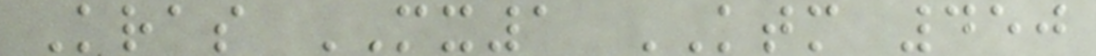Kras MX1 KTM 450
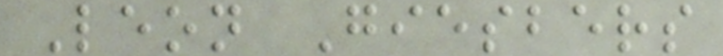Leon Giesbers
